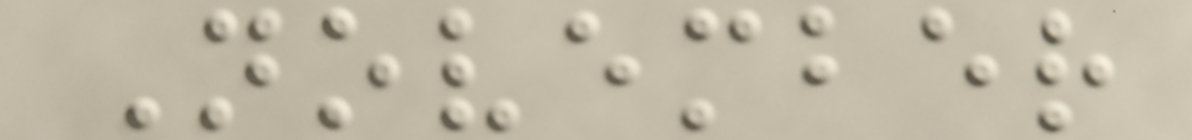November
